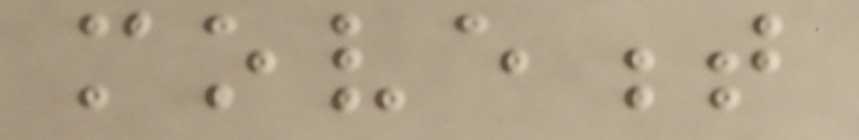movement
